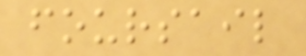foursail
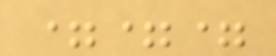===
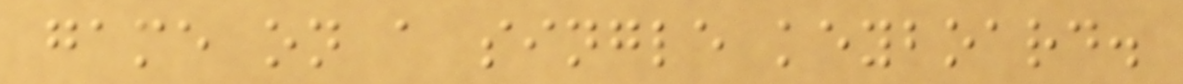game on a single keyboard.
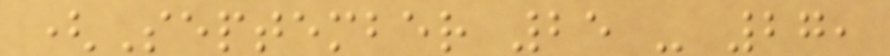(September 25 - 27,
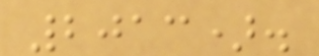2013).
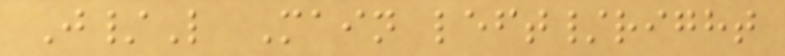J/L Main left/right
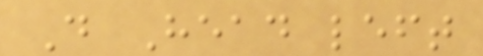D Head left
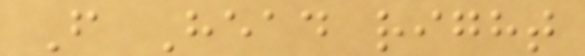F Head right
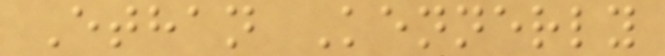Ethan Kennerly
